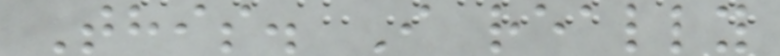This. I really
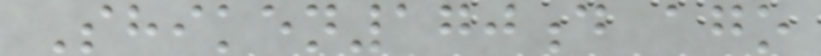Shiken170d ago
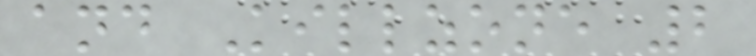and Killzone 2
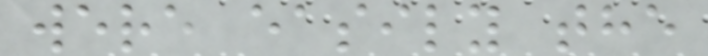were easily the
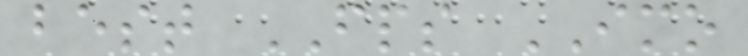best FPS IMO
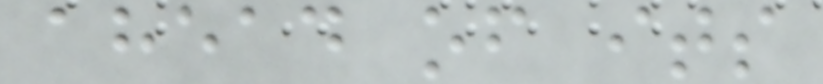ahead of its
